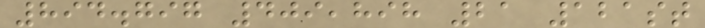894.797 409,898 21 121st
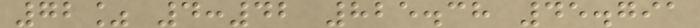72% 4:42 825.38 45.791
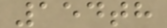154th
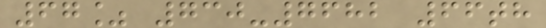67% 730-7682 66th
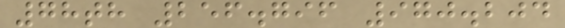78th 256.796 970.204
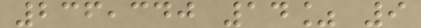236,340 14% 9
